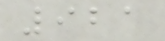921
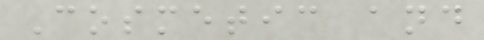Cosmetic and
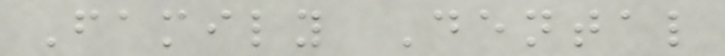Family Dental
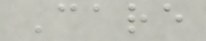Care
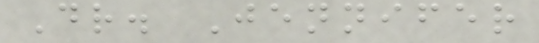Dr. Jennifer
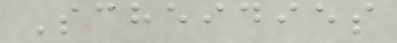Scheidies
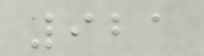921
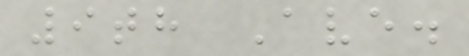9th Ave.
